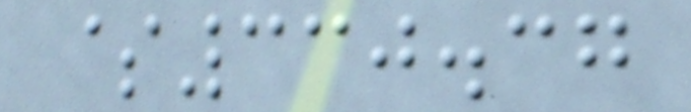$330.37
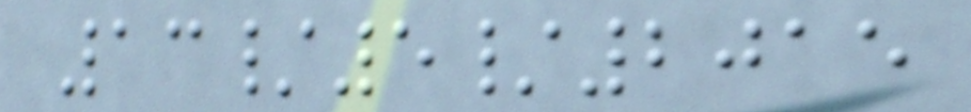13/5/2015
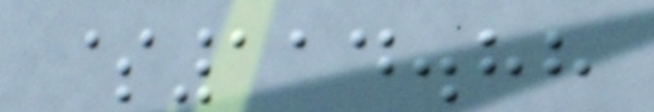$114.88
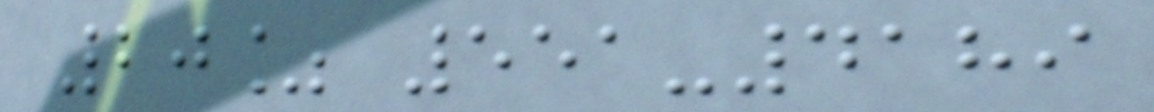20% 551-4189
